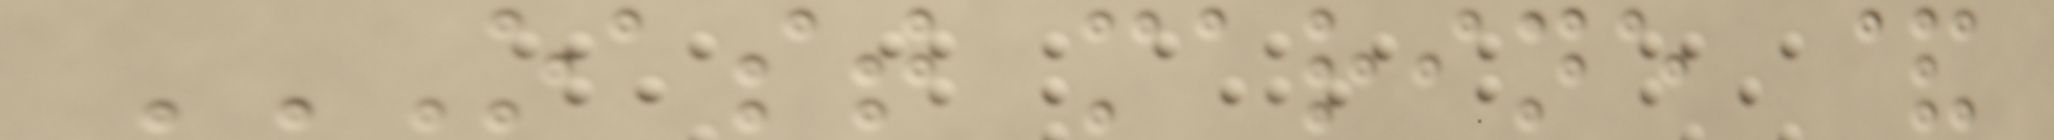OAST MARINE &
